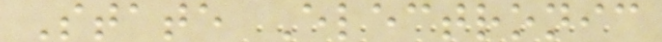State Electronic
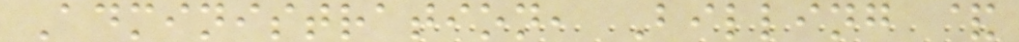Administration, Billing &
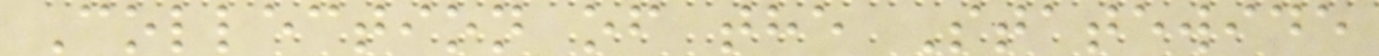Collection of the Statewide
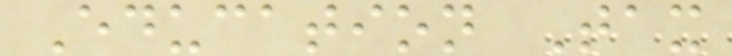Education Tax
